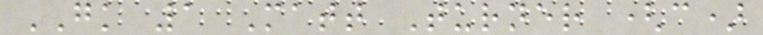GK 1 Matt Turner (c)
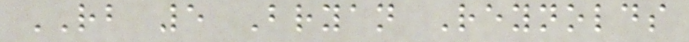RB 5 Bryan Reynolds
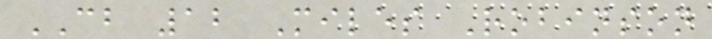CB 12 Miles Robinson
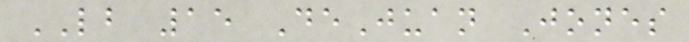LB 15 DeJuan Jones
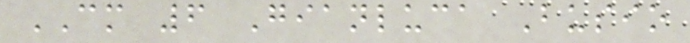CM 6 Gianluca Busio
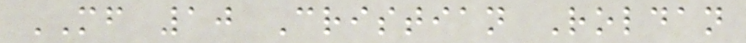MF 10 Cristian Roldan
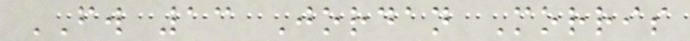FW 13 Jordan Morris
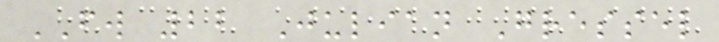FW 22 Julian Gressel
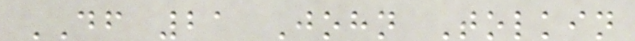DF 21 John Tolkin
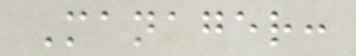Manager:
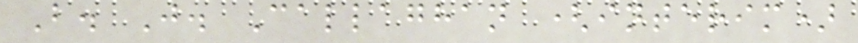B. J. Callaghan (interim)
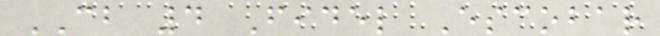CB 4 Fidel Escobar
